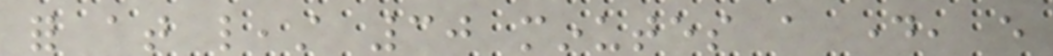for at least 30 minutes a day, every
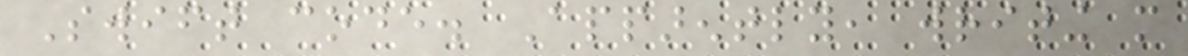Swift code. Apparently, writing more
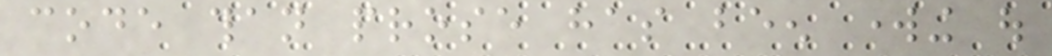code than prose has been working out
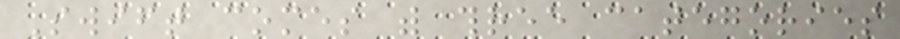Swift comes with three categories
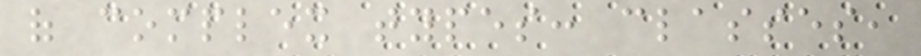of complex types: classes,
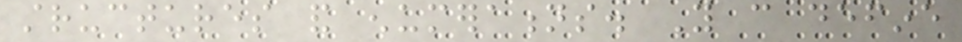structures and enumerations. You can define
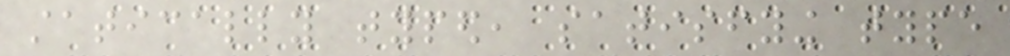statically typed, satisfying type
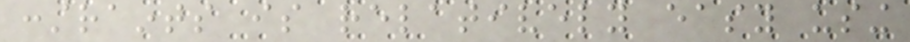constraints is relatively easy using
